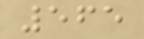565
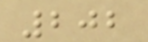202
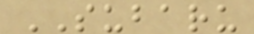SUBARU
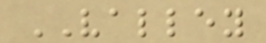VALLEY
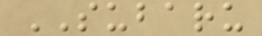SUBARU
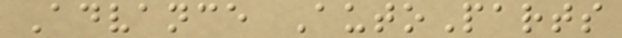Advance AutoParts
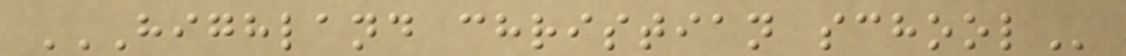HIGHLAND CHRISTIAN SCHOOL
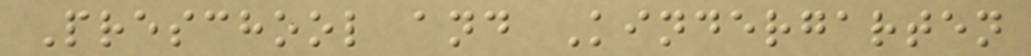Preschool and Kindergarten
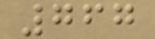767
